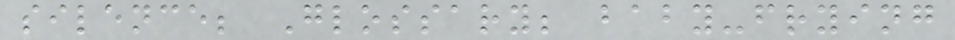silence; Glossary; baby-frying
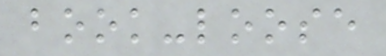book-loose
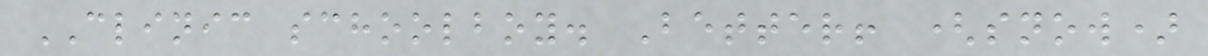CLINIC schoolboy. Better! (snow)
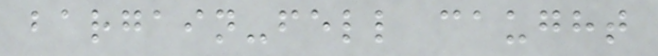bargain-fell caught
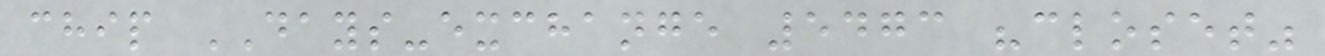chip DAYS-exchange 5473 "closet"
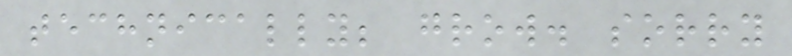technically; grow. sorry
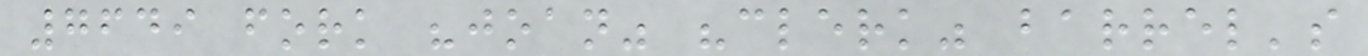7649 fork "joan" "clerk" barrel's
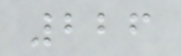226
